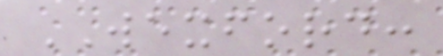WEXFORD:
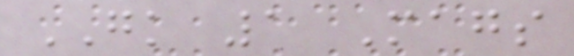GK 1 Mags
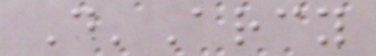D'Arcy
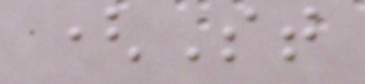(St
